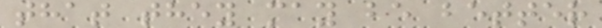that they may be better
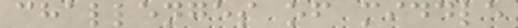challenges of middle
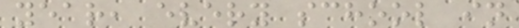year, every school in
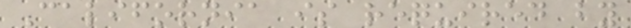California is required by
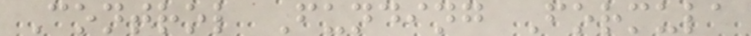Control Funding Formula
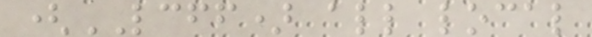(LCFF) all local
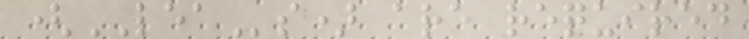(LEAs) are required
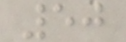50
